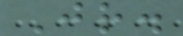Jr.
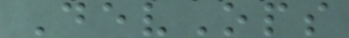DevOps
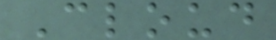Cloud
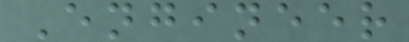Engineer
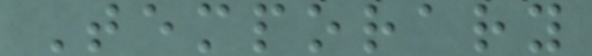Temporary
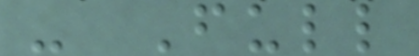- Full
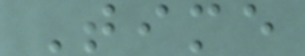Time
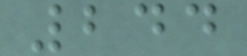244
